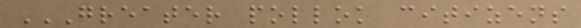GREATER POLLOK CITIZENS
